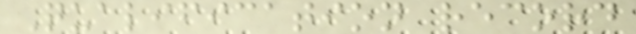Qualification record
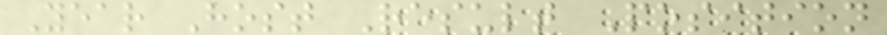Year Host Result Position
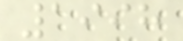1998
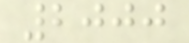2000
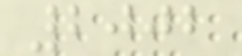2002
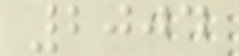2004
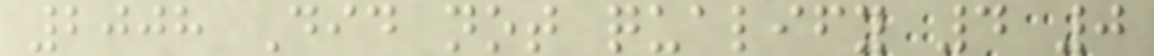2008 Did not qualify 4 0
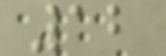12
